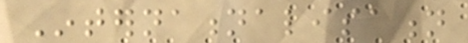Internationalisation
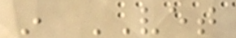in VET
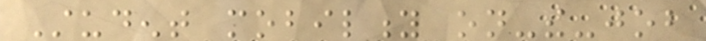Student mobility on-the-job
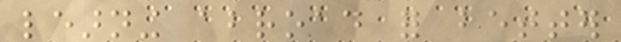learning abroad for better
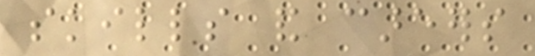skills and careers
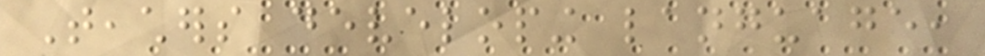Teachers developing language,
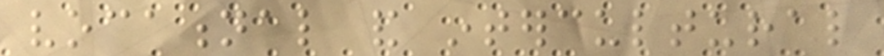vocational and intercultural
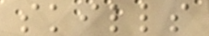skills
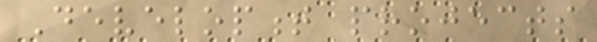Development projects
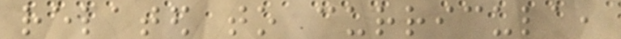related to curricula,
